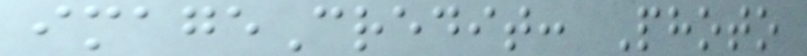imageCredit: Photo
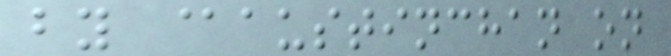by @austinchan on
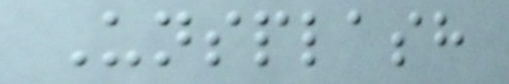Unsplash
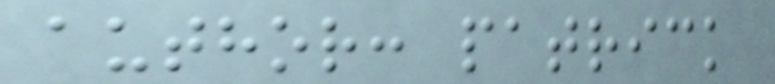author: patrick
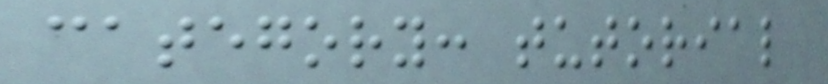category: tutorial
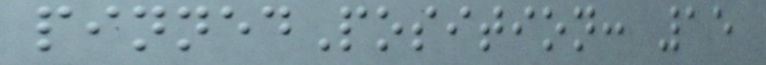pinnedPosition: 15
